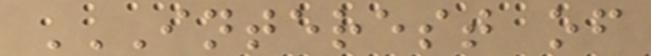INTEREST OF
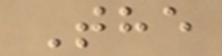The
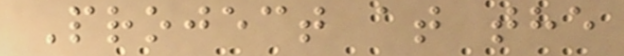Project at the
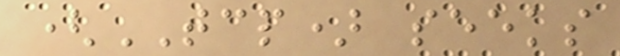(TCP) seeks
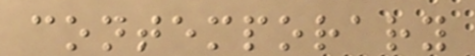contemporary
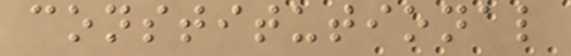constitutional
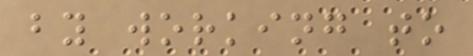by working to
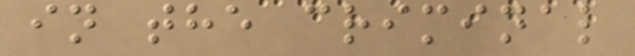in the criminal
